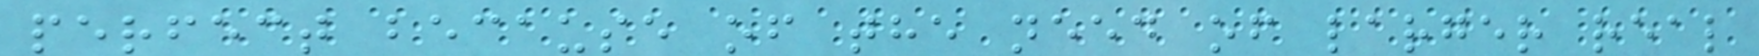perfect because of the need of larger real
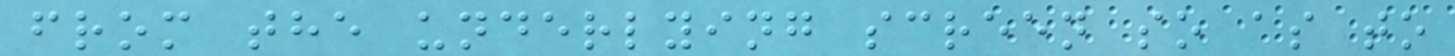from the underlying screen so as to
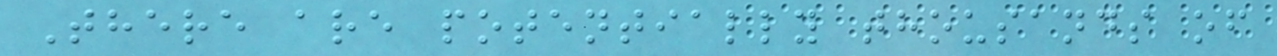There are potentially thousands of
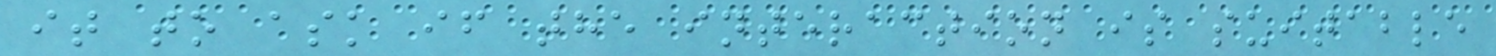it to ask if the interaction is suitable
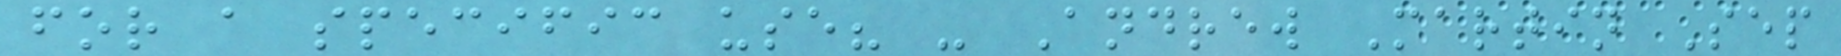for a specific use? - Andrew Martin Sep
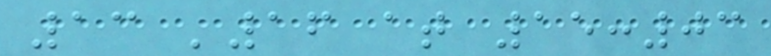13 '16 at 15:03
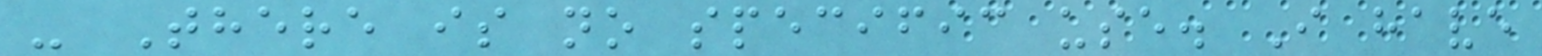- There is no specific use. I have
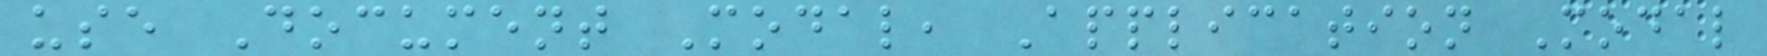use Document Modal, Application Modal
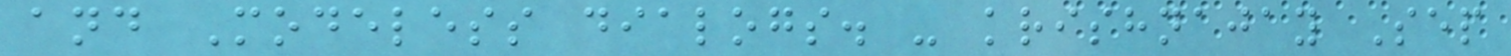and Modeless dialogs. - krishnajay Sep
